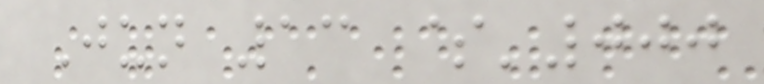Jun 13 $'000
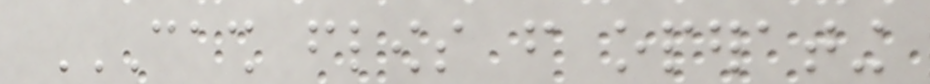CASH FLOWS FROM OPERATING
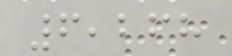6,268
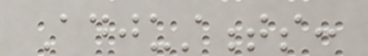Adjustments:
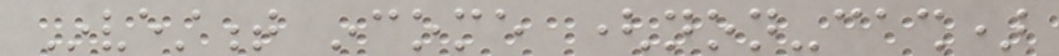Investment income (non-cash)
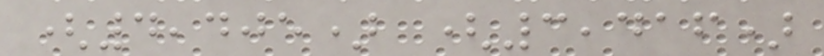(4,405) (3,416)
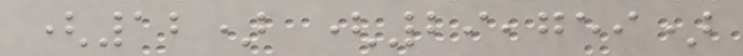(12) (29,759)
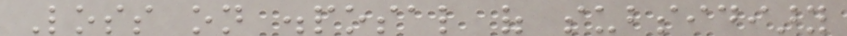Loss on disposal of subsidiary
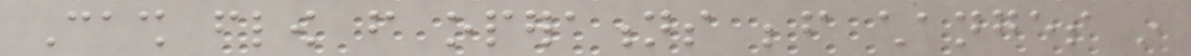Cash flow from operations before changes in
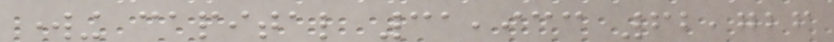working capital 31,933 62,726
